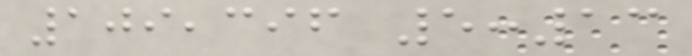109,396 5:13
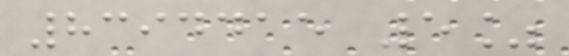8394415 5%
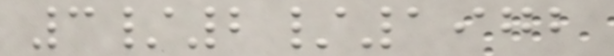3/2/1972
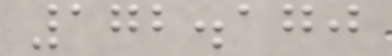172.170
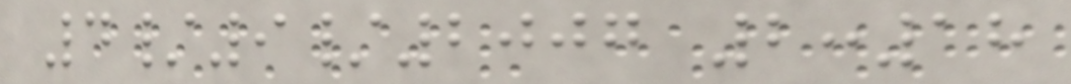4/9/2007 2:18
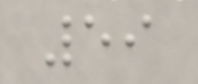59
